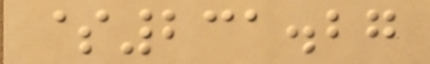$231.27
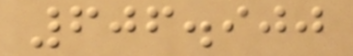606.900
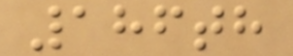186th
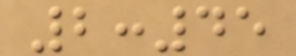2:45
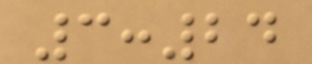3:24
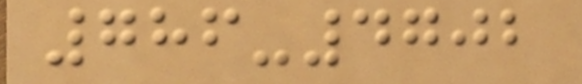786-4702
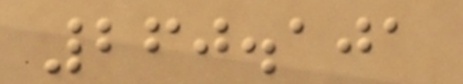260.101
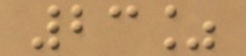23%
